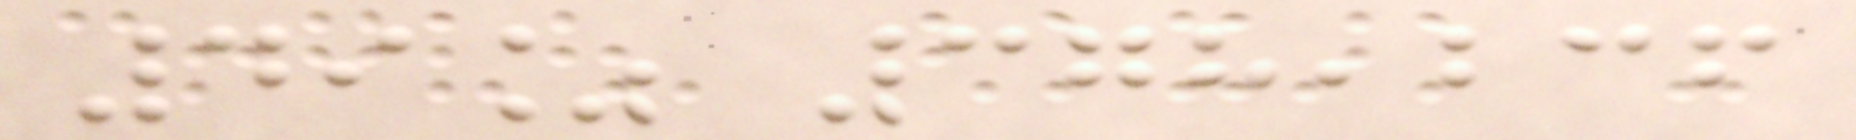49% 378,236
